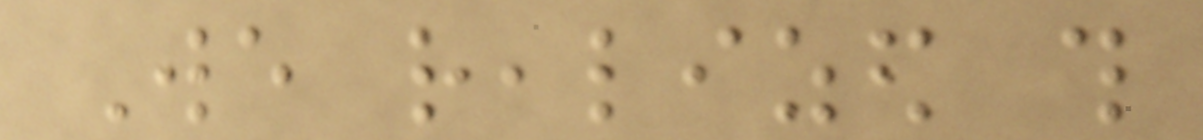We realized this
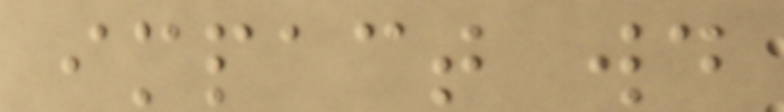impact would
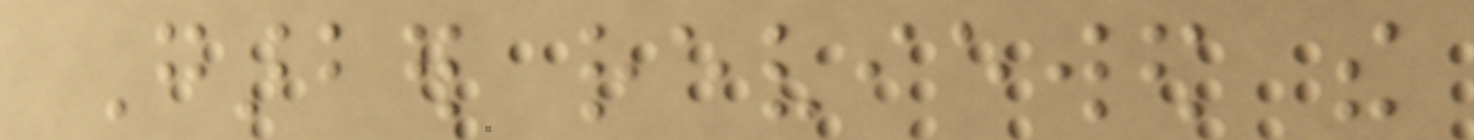Garber reviewed the
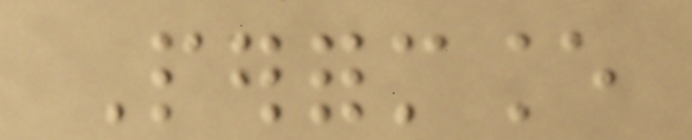Performance
